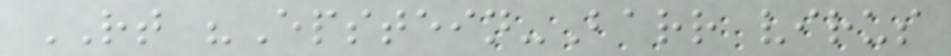RT "Epstein-Barr virus
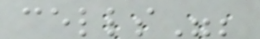cells";
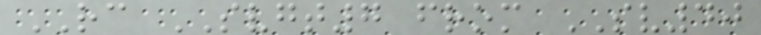RC SVGT7 from SV40
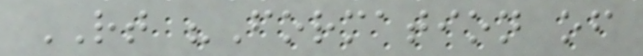RT "Formation of
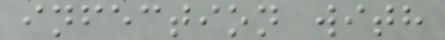infection with
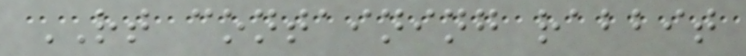RT containing rabbit
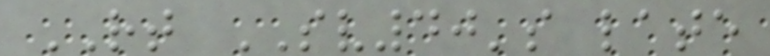RT SV40's late
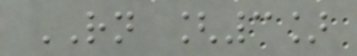RN [3]
